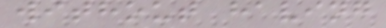without having
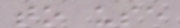to use
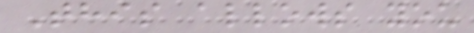This allows you
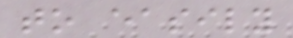to easily
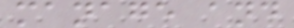manage and
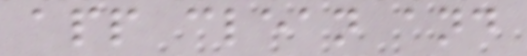app clean and
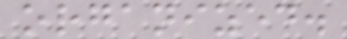organized.
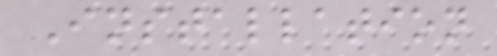Installation
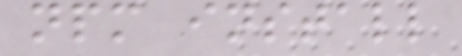npm install
